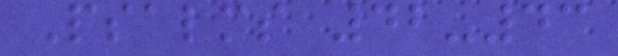Psalms 42-43
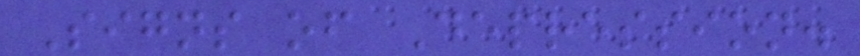Signs of Depression.
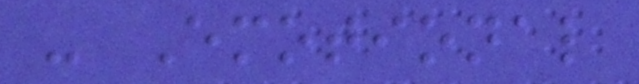- Emotional
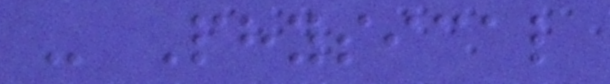- Physical
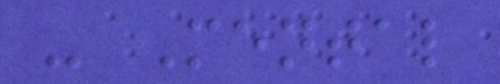- Mental
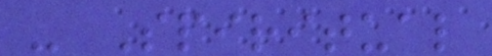- Spiritual
